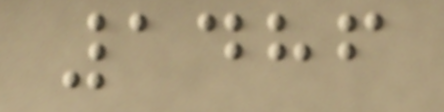1486
